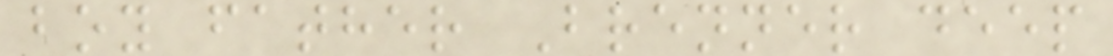boy father Brenner deep
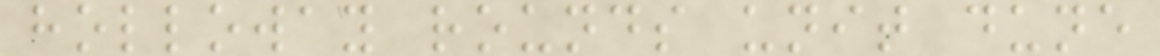holloway rounds unit dune
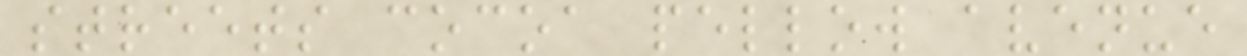streets cocoa pellow avenue
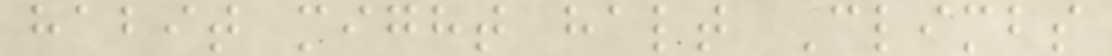habit might halt Climbs
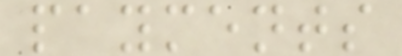payments
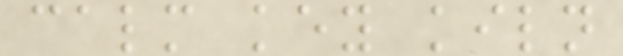calm key kiln
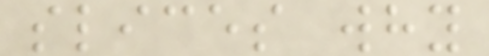slices why
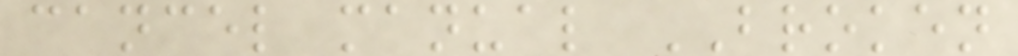cancel manual BROKEN
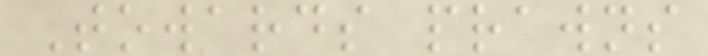Towards prawns
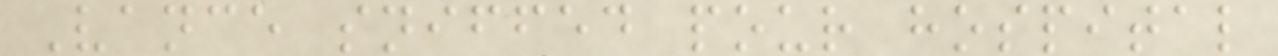Vance sniffed pour hospital
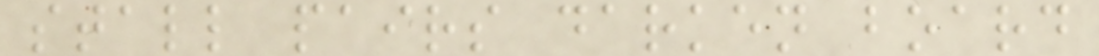stall pairs darken board
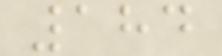184
